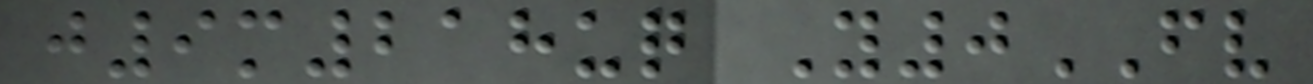j9m218uq Y0FV
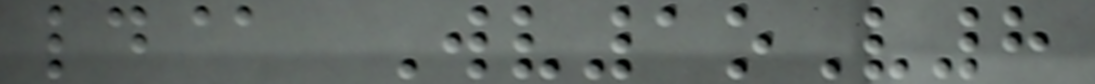ld@ Wv1oV8
